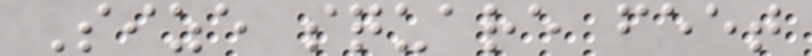Size square feet
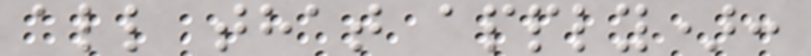all that apply):
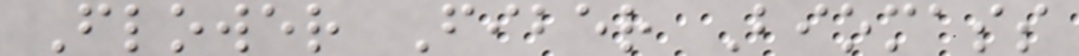Flower Fiber Biomass
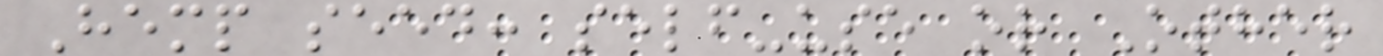Hemp seed: self-use or Other
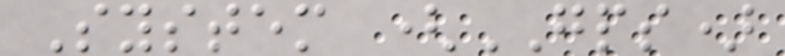System (GPS)
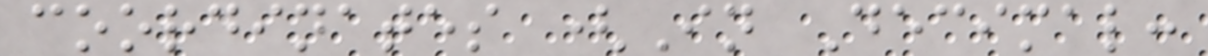coordinates (In Decimal:
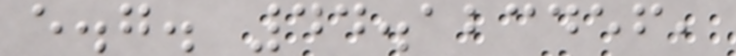e.g. 44.123456,
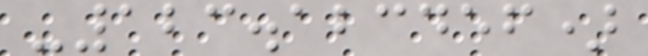-123.123456)
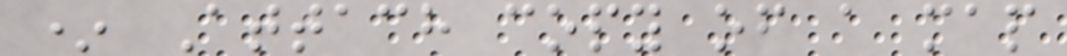* Attach copy of a map
